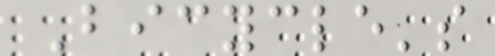Bicycle's
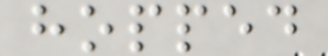hopped
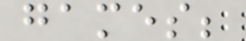games;
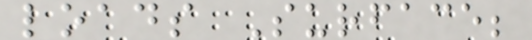loads Surface;
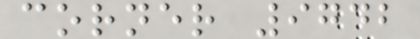corner 9742
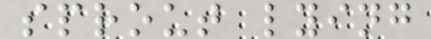sprout lying
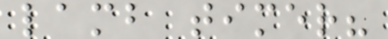lamb timer?
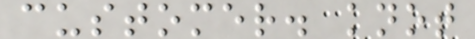customer. knot
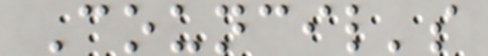Council's
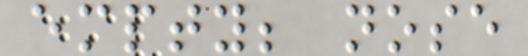empty; nose
